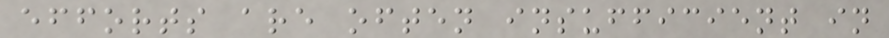efforts are often insufficient in
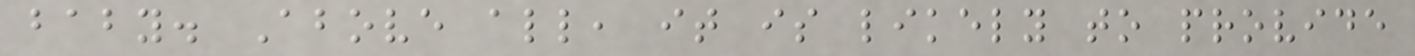baby. Above all, it is likely to provide
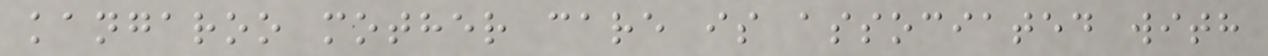kangaroo mother care is associated with
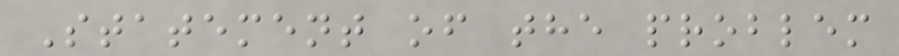Statement of the problem
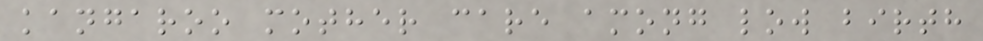kangaroo mother care among low birth
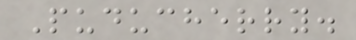Puducherry.
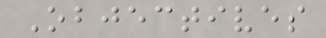Objectives
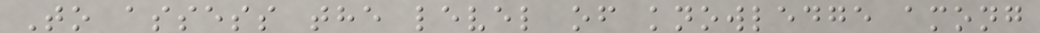To assess the level of knowledge among
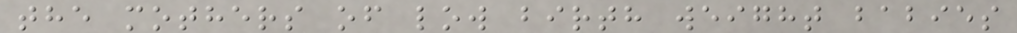the mothers of low birth weight babies
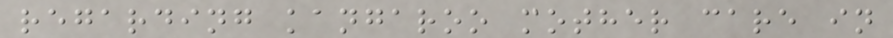regarding kangaroo mother care in
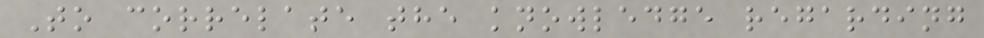To correlate the knowledge regarding
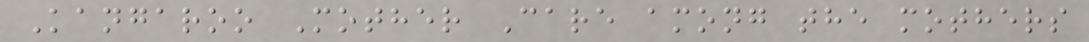Kangaroo Mother Care among the mothers
